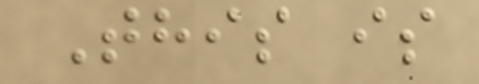This is
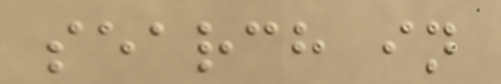search in
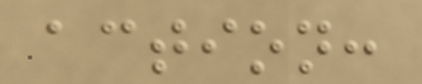action:
